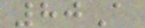80A
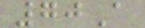70A
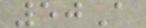50A
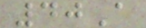40A
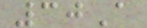30A
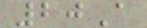20A
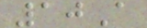10A
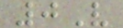0V
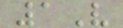1V
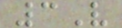3V
